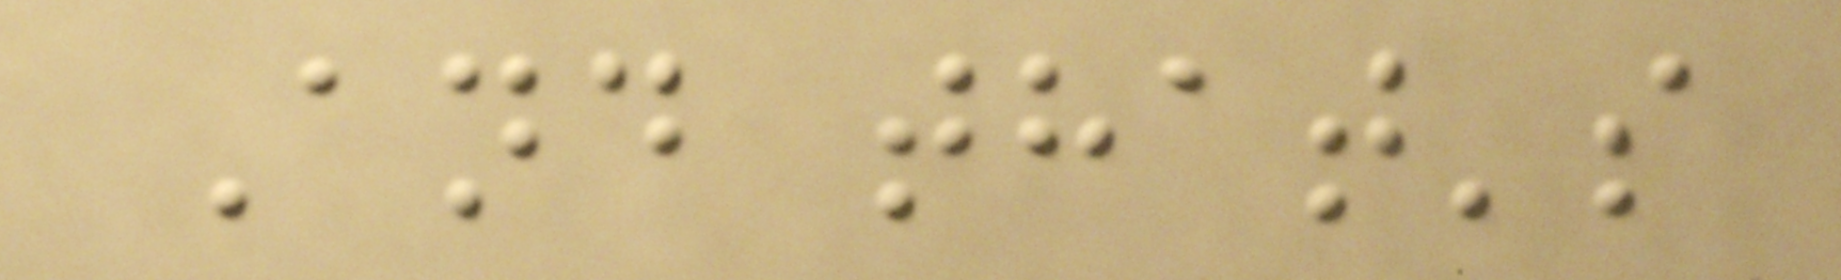And that's
